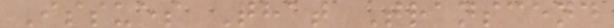Issues That Transcend
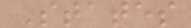States
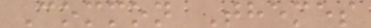Common Themes
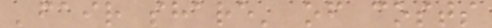'fair share' of costs
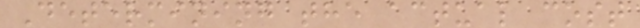Determining the actual cost
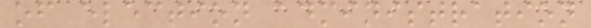of election administration
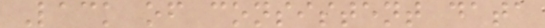Lack of consistent data
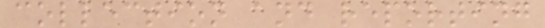collection and reporting
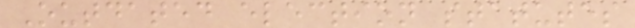Outdated election statutes
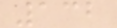132
